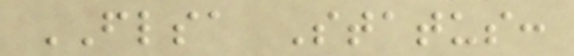FLSA Status:
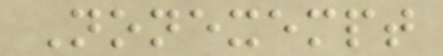Nonexempt
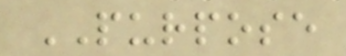PURPOSE
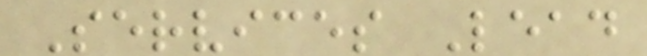Services Lead
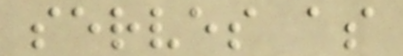serves as
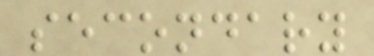secondary
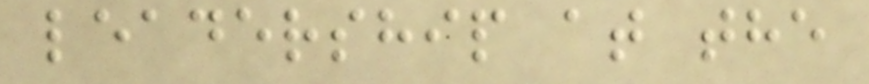leadership at the
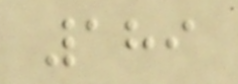189
